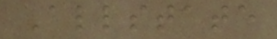Allstate
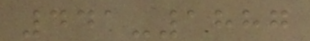441-1887
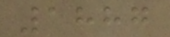1887
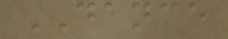DANCE
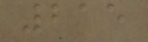215
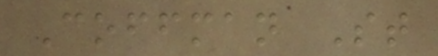Coffman St
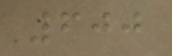600
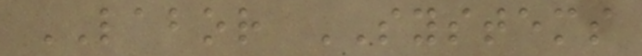LABOR SYSTEMS
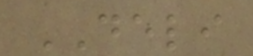DELI
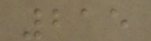215
